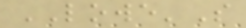LOWE'S
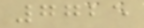7725
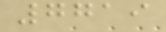7719
